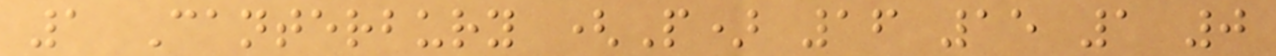1 Canterbury (P) 16 15 1 0
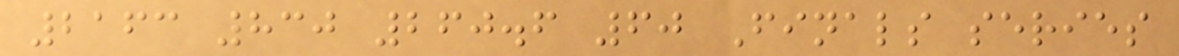2163 830 260.6 60 Finals series
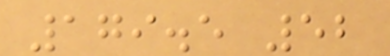179.5 52
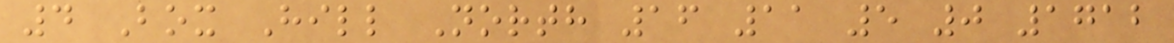4 Box Hill North 16 11 5 0 1712
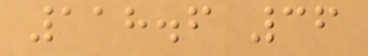118.6 36
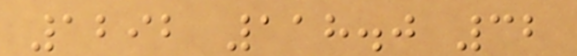1292 118.0 32
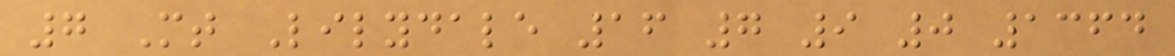7 Mt Lilydale 16 7 9 0 1364
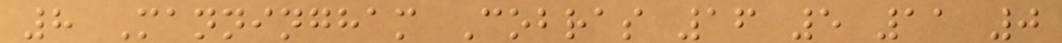8 Manningham Cobras 16 5 11 0
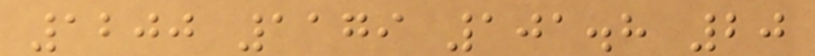1200 1179 101.8 20
